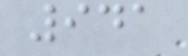941
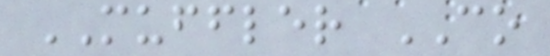MUFFLER CO
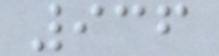936
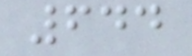644
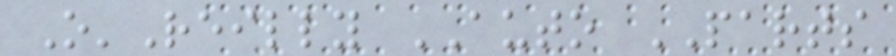O'Reilly AUTO PARTS
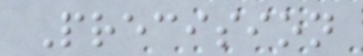Precision
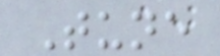Tune
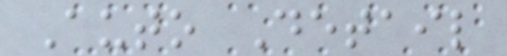Auto Detail
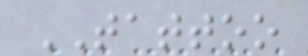TATTOO
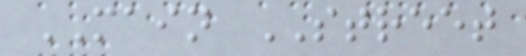MAIN STREET
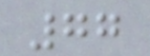77
